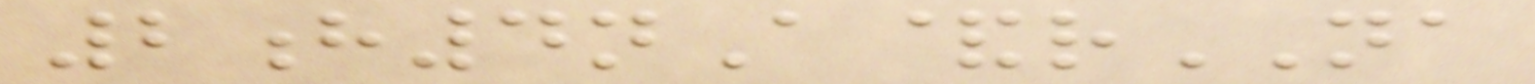2h4nA&rNA
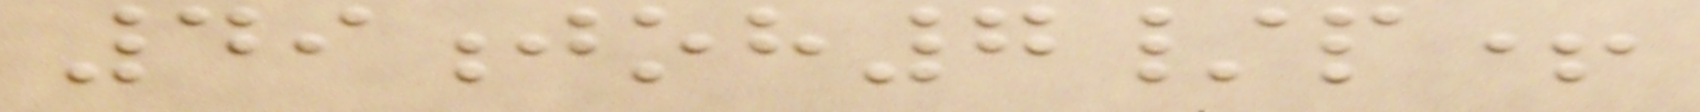49joh7/p+
